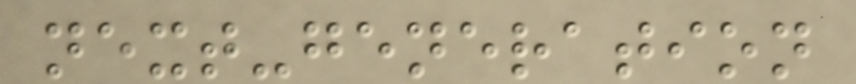next-generation
